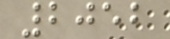2052
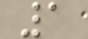1
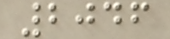2046
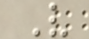V
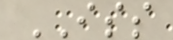ISS
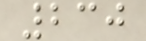230
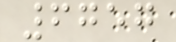6757
